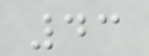43
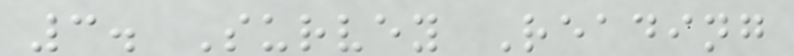3. Survey Reading
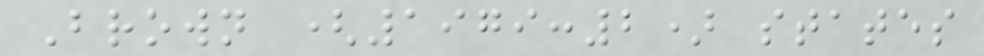Brown (1979:2) states
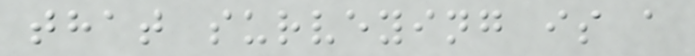that surveying is a
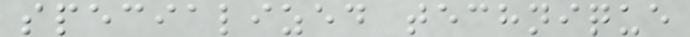specialized technique
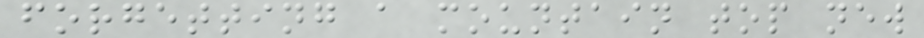forgetting a mountain top new
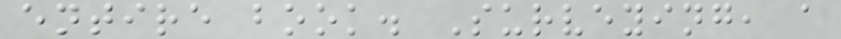entire book. Surveying, a
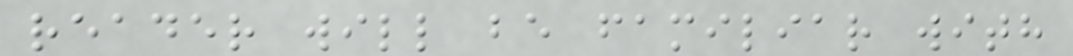reader will be familiar with
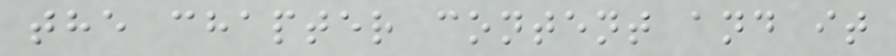the chapter content and it
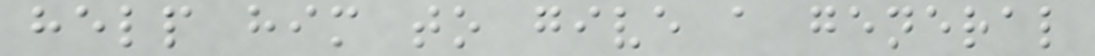help him to give a general
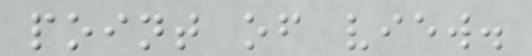point of view.
